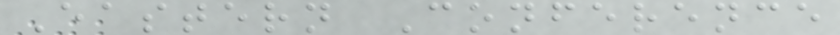Eastern Conference
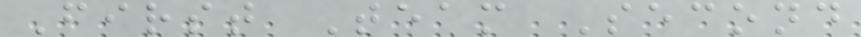First Team Second
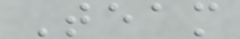Team
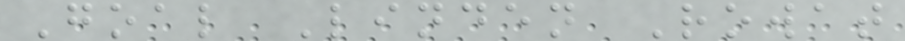Goal Linden Rowat
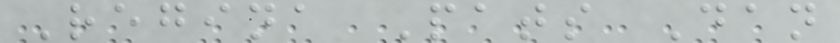Regina Pats Dan
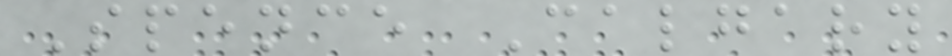Spence Calgary
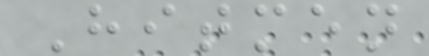Hitmen
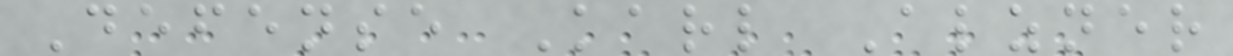Defense Karl Alzner
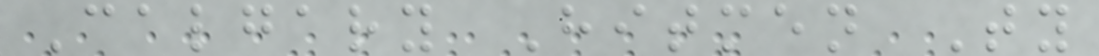Calgary Hitmen Ty
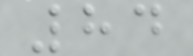84
